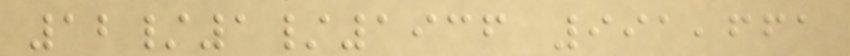12/1/1936 991,661
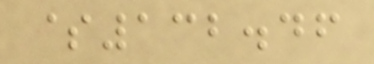$132.46
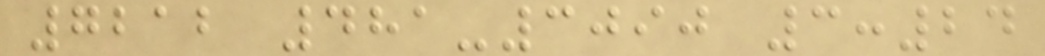7212 481-3090 3:24
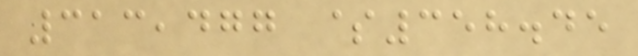313,477 $358.45
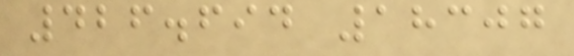426.694 18307
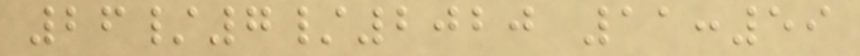26/7/2020 11:59
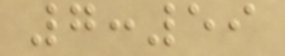7:59
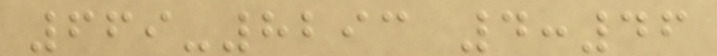669-8293 4:46
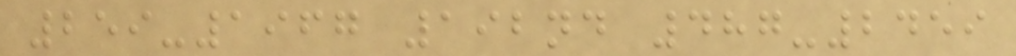259-1967 192nd 487-2459
